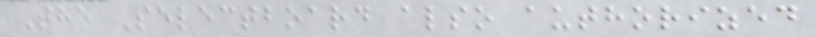The Selectboard also authorized
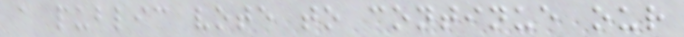a public vote to continue our
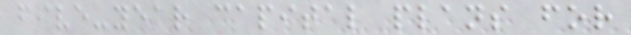five-year capital plans for
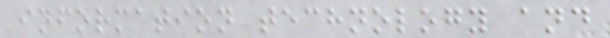information technology and
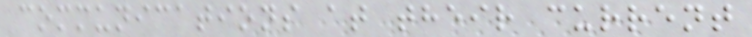communications at their current
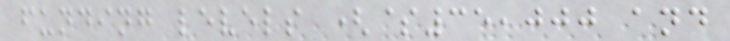funding levels ($35,000 and
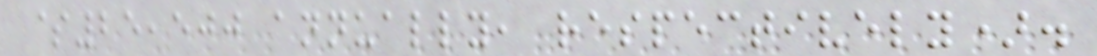$25,500 annually, respectively).
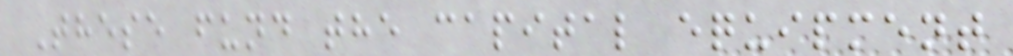These fund the capital equipment
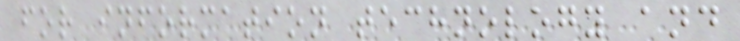for information technology and
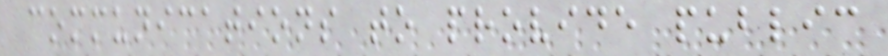communications to provide public
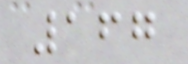167
